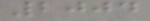2004
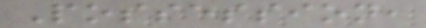Possession,
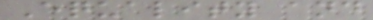Equality and
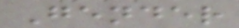Gender
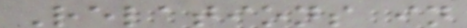Relations in
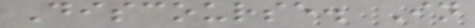Discourse. In
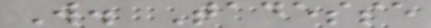W. Tadesse
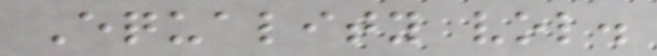Equality vol.
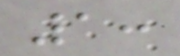1:
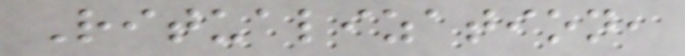Ritualization,
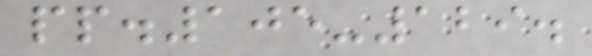pp.105-129.
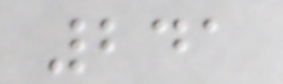241
